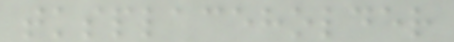tksplaceholder
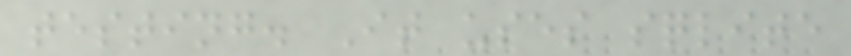testing. It uses sqlite
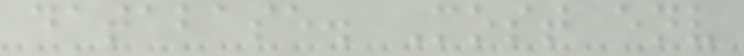database. Most env
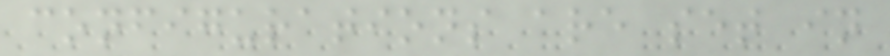configurations are set in
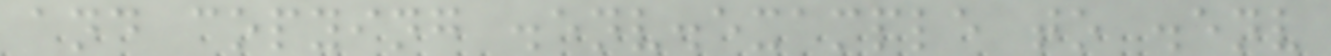and copying .env.example to .env
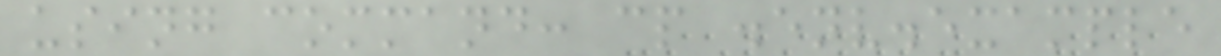using command: cp .env.example
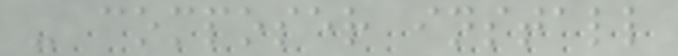- composer install
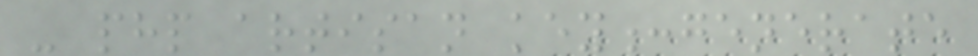- php artisan key:generate
